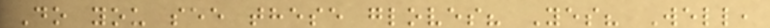Do you see these gloves? Yes? Well,
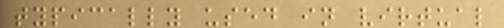typically used in virtual
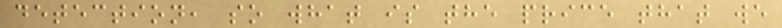detection, so what is the price that we
